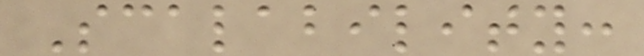Scalability:
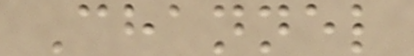Channel
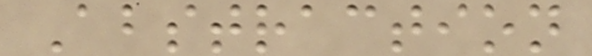Abstraction
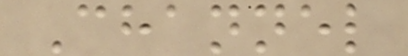Channel
